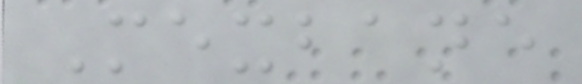Mexbane
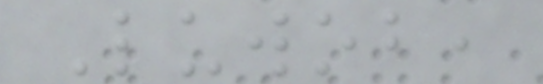Luwob,
